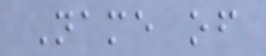Name of
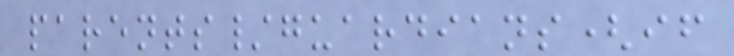parents/guardians(if
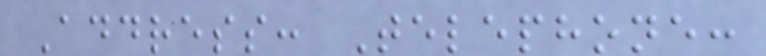Address: Telephone:
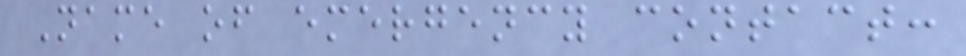Name of emergency contact:
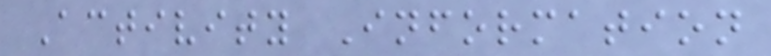Activity Information
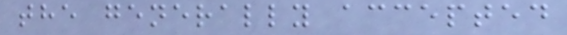the generally accepted
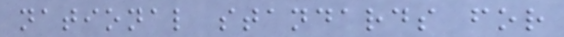national standards for
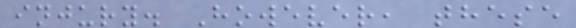injury. However, these
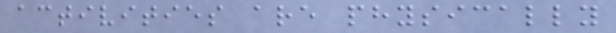activities are physically
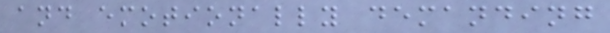and emotionally demanding
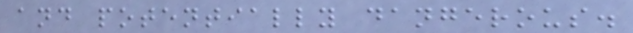and potentially dangerous.
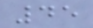45
